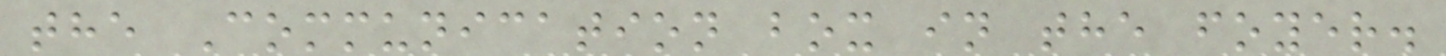the Communication box in the foyer.
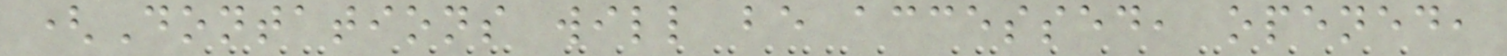(Dontations will be accessed, opened,
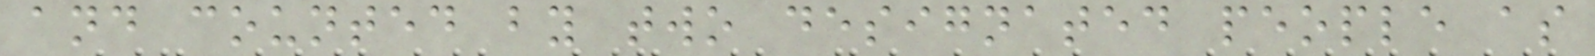and counted by two designated people as
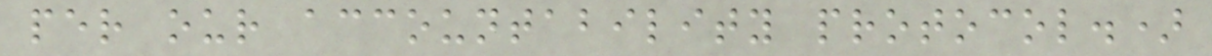per our accountability protocol.)
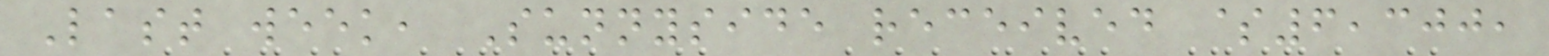Last week, Sunnyside received $6,300,
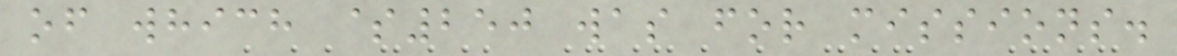of which $250 was for missions.
